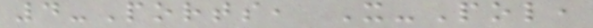4-Ports, X-Pol,
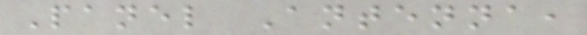Panel Antenna,
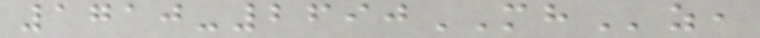1710-2690MHz,
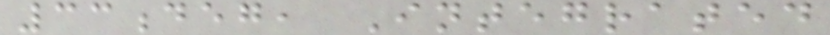33deg, Integrated
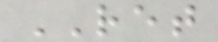RET
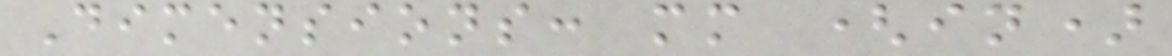Dimensions: mm (in)
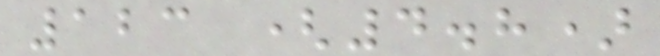123 (4.8)
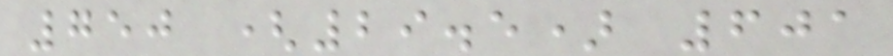750 (29.5) 601
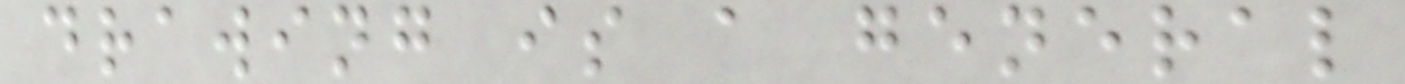drawing is a general
